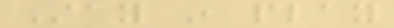Stay in play
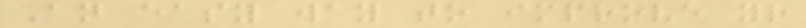An easy way to improve your
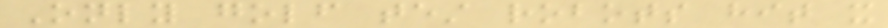Only golf test robots hit it
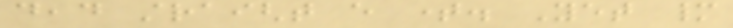dead straight every time. Yet many
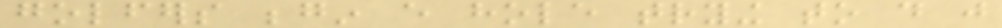golfers begin every hole trying to do just
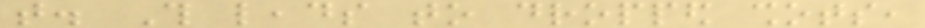that. This leads to dropped shots,
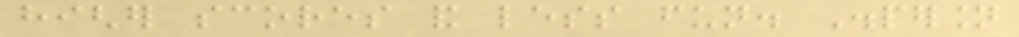higher scores and less fun. Dispersion
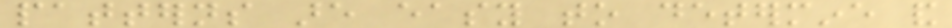patterns are easy to determine and
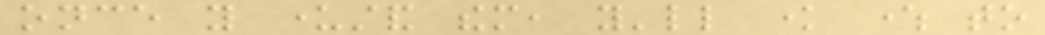once you understand them, you'll know where to
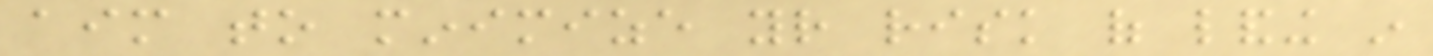aim to minimize your risk of landing in
